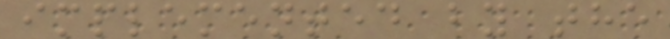implemented by the
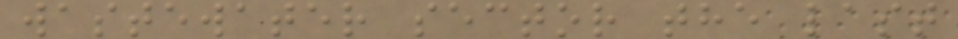wastewater sector the last
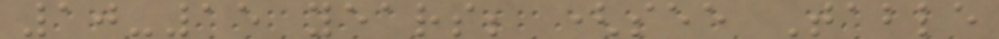10-15 years; (see Table
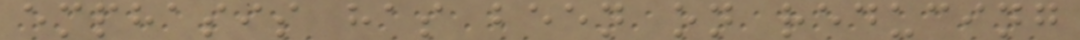emphasis has been on reducing
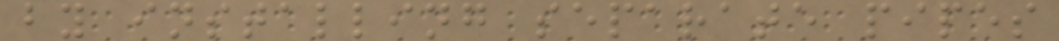by installing separate pipes
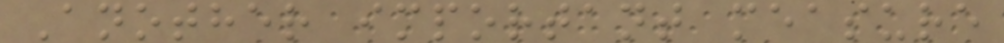Another important measure
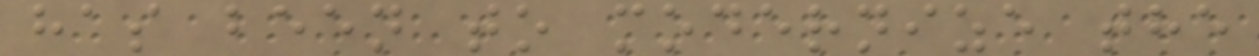has been to modernize the
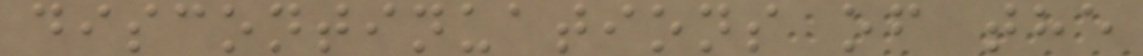discontinuations of the
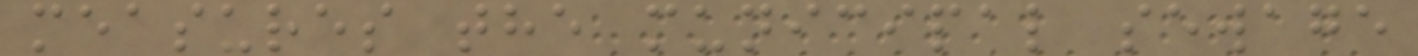measures the municipal sewage
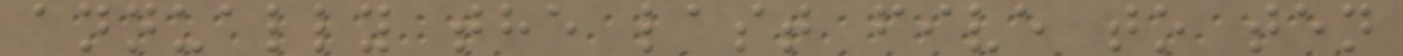annually the last five to ten
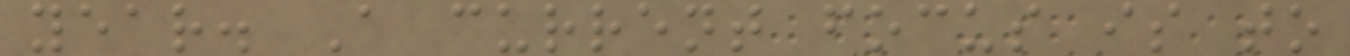year. A current focus is to
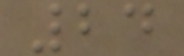24
